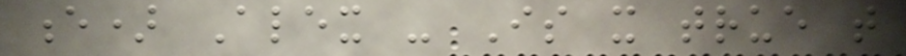e) Alex - Is it true that
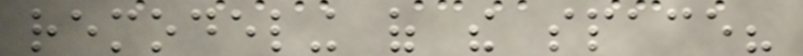remodeling of the space?
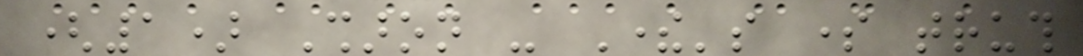(1) Sharon - There's some truth
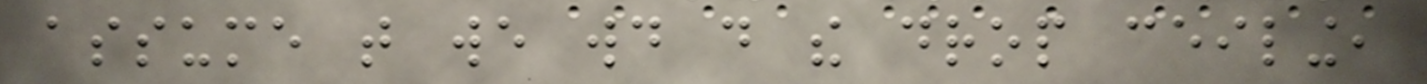assume that we would do the drop ceiling,
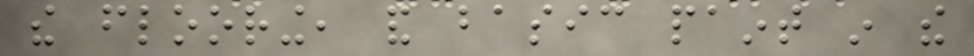the flooring, and basic paint in the
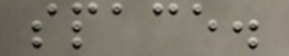space.
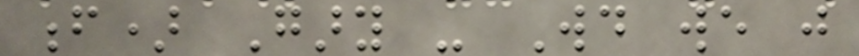f) Gary - Would we just
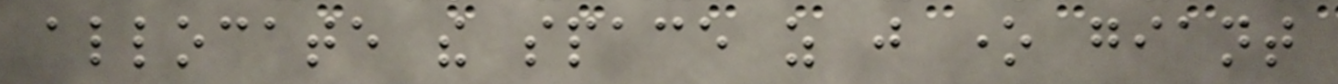allocate the space as just one giant
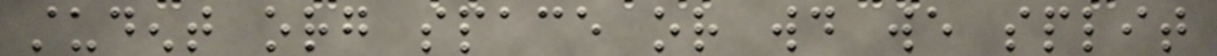student org space or would we split
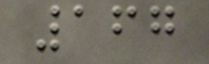167
